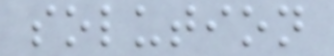solution
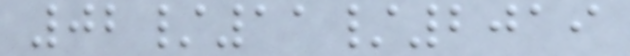02/11/2019
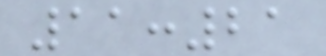11:21
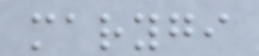marygi
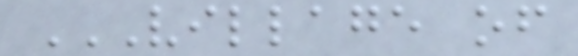VILLAGE OF
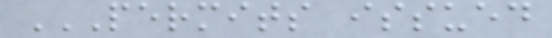PERMITS ISSUED
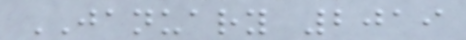JANUARY 2019
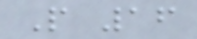P 16
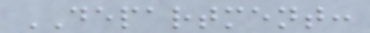DEPARTMENT:
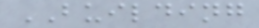BUILDING
